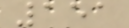151
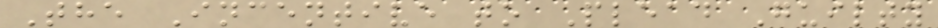The Incentive to Plead Guilty
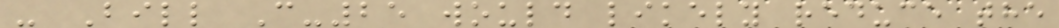- Bill C-25 would likely reduce the
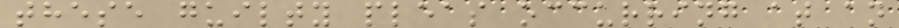these guilty pleas occurring at an
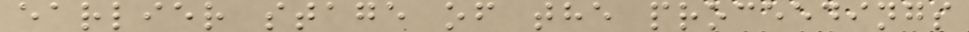earlier stage of the proceedings
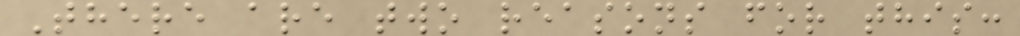There are two reasons for this:
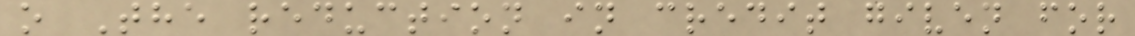o The reduction in credit given for
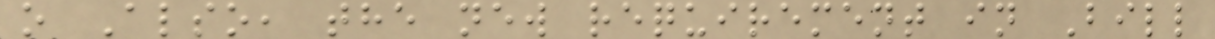o Also, the new requirement in Bill
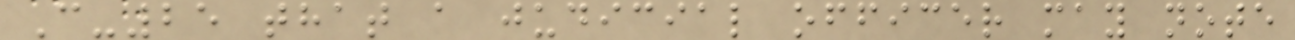C-25 that a judicial officer may note
